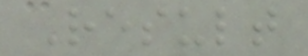Result
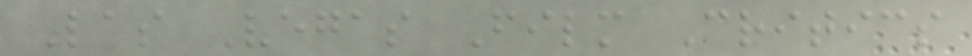Las Vegas Film Critics
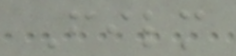Film
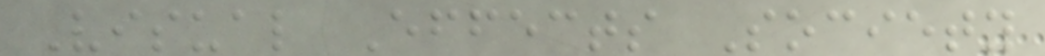Visual Effects Society
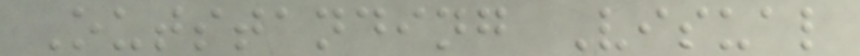Outstanding Visual
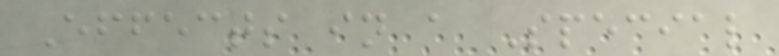Effects in a Special
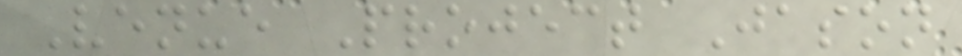Venue Project Jason
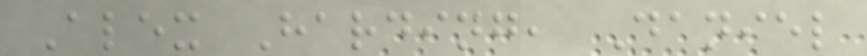Alex Harding, Daniel
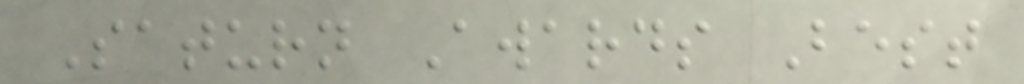Saturn Awards Best
